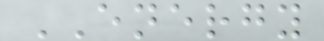ENERGY
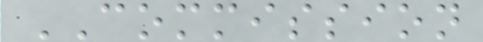COMMISSION
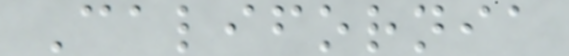California
